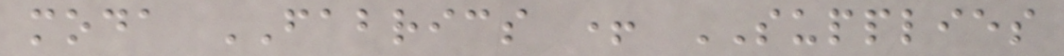moda FABRICS + SUPPLIES
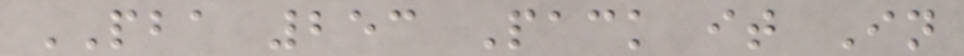PBA 253 Pack it In
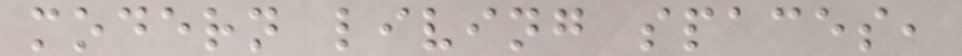modern living spaces,
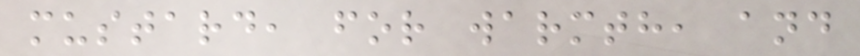mustard, for warmth, and
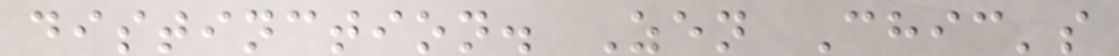distinction. Zen Chic's
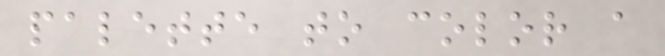palette to color a
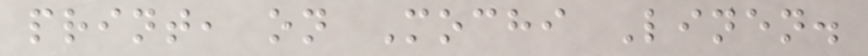print, on Mochi Linen.
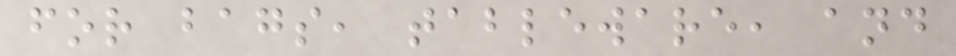for bags, tableware, and
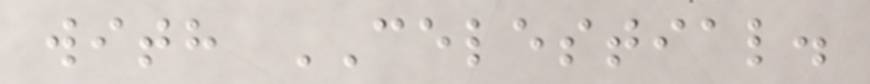with CELESTIAL.
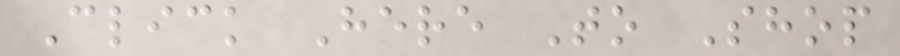Click Here To Shop
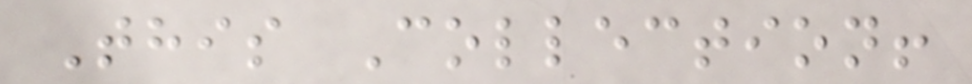This Collection!
